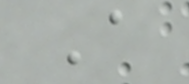A
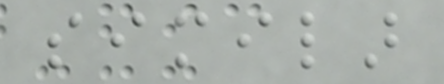similar
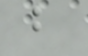but
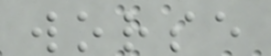worse
